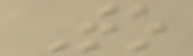To
